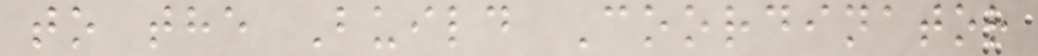to the Build Coordinator
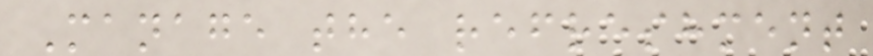Manage the refreshment
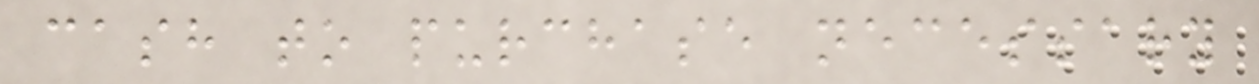cash to purchase necessary
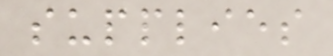supplies
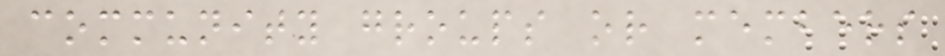community groups or members
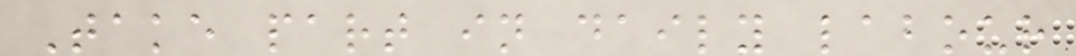Take part in daily labour
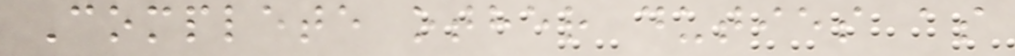Complete other duties as
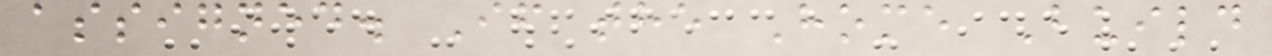assigned. If the Home Build
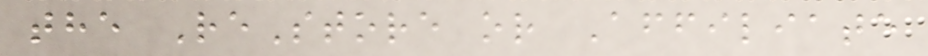the ReStore or Affiliate
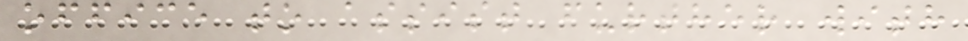office to assist further with
